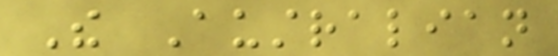The Australian
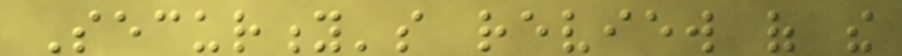Security's review of the
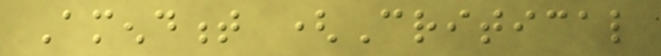Amendment (Critical
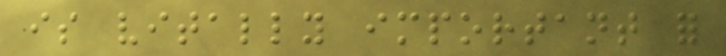is vitally important for
